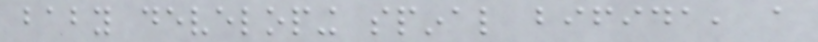baby developing spinal bifida, a
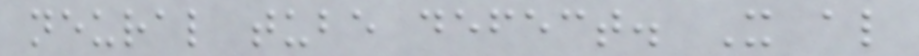neural tube defect. It also
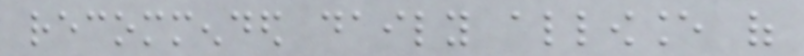recommended daily allowance of
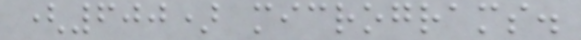(600) micrograms.
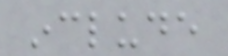include
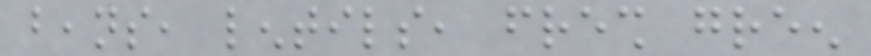beans, lentils, fresh green
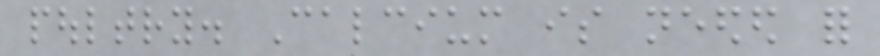poultry. Calcium is needed for
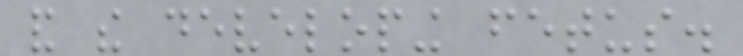and the developing fetus.
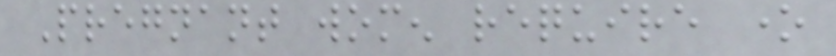Pregnant women require one
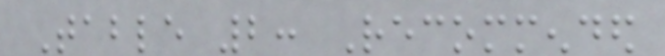Table 2: Recommended
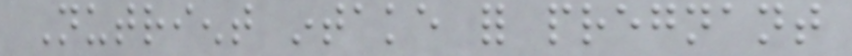Nutrient intake for pregnant
